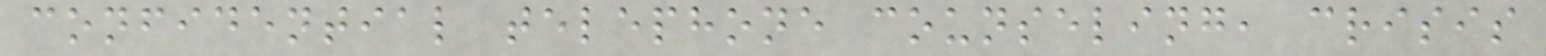confidential telephone counseling, crisis
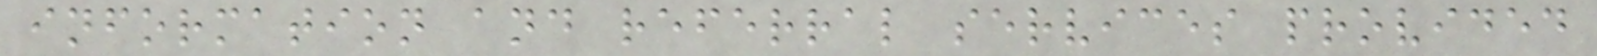information and referral services provided
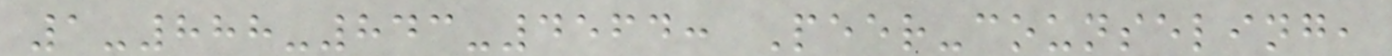1-888-843-4564: Peer-counseling,
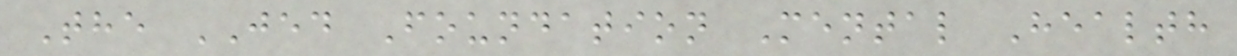The JED Foundation Mental Health
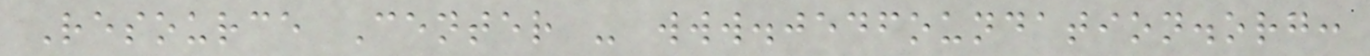Resource Center - www.jedfoundation.org:
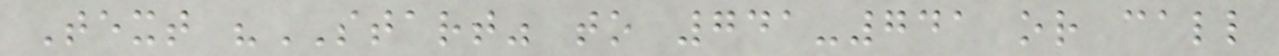Text "START" to 741-741 or call
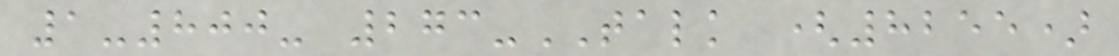1-800- 273-TALK (8255)
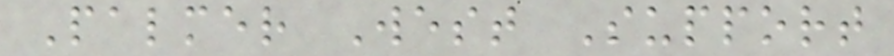Palmer West Support
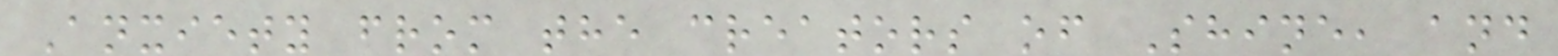Anxiety from the creators of Shine, and
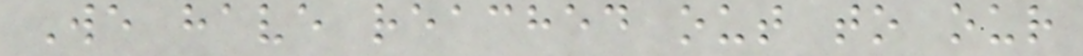We have reached out to our
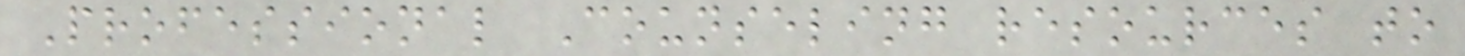Professional Counseling resources to
